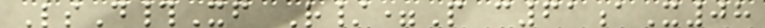LsD#Xf R/=P c61aX08
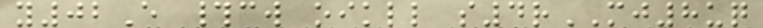y02E #cw oikll s4rMJ8uq
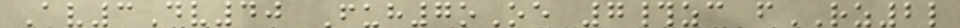Av3Dv40 Fuh7oOe 7#zc fRZ2l
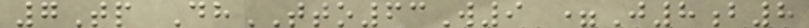7Tp DhTTO63W9 =J8b8
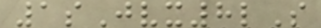1sJvx8lS
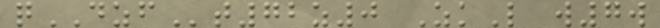qDZFt72z0 ZkL w7w
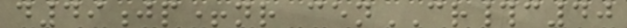d49jp+nr cenCR#c40
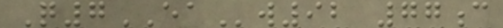Q7EAw92 77c
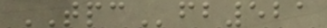TPCfb521
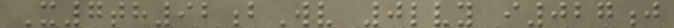X7th92bWv 0lvy i027j
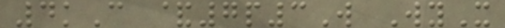4kC &7p3W WyX
